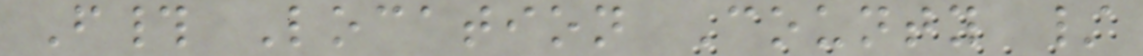F# Location County /
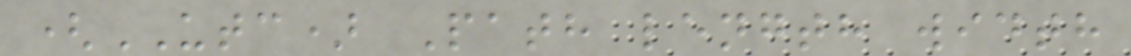(UTC) Path length width
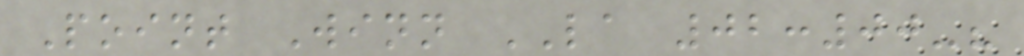Point Winn LA 02:00-?
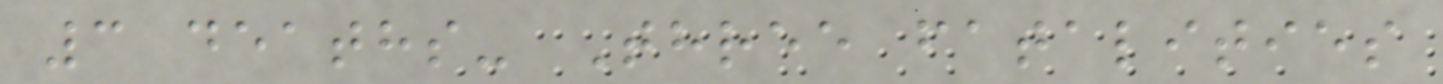3 deaths- Three fatalities
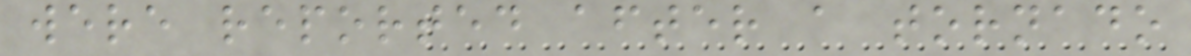were reported after a tornado
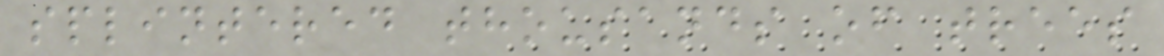splintered thousands of trees
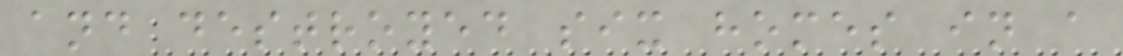and destroyed six homes in a
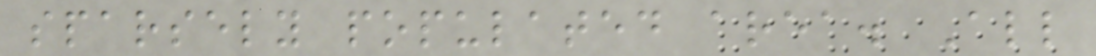sparsely populated area. All
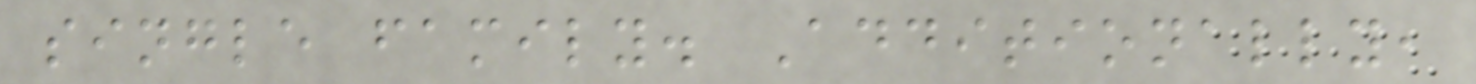single family. Additionally,
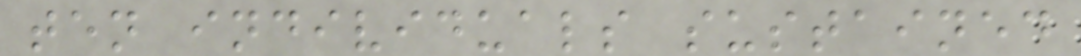ten individuals sustained
